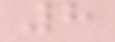8
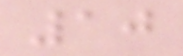10
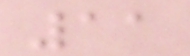11
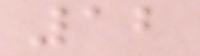12
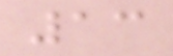13
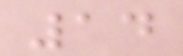14
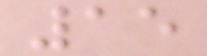15
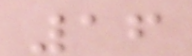16
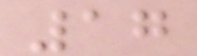17
